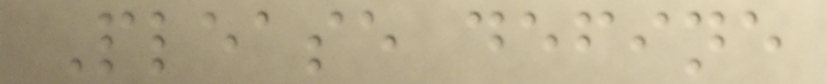Please define
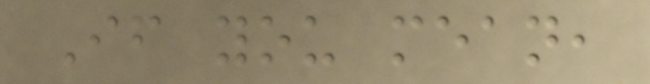If you mean,
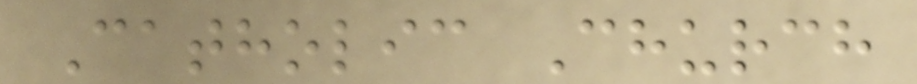Catholic Church
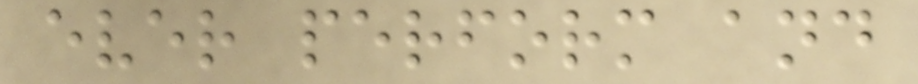ever perform and
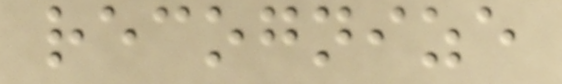recognize
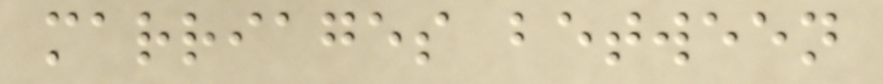marriages between
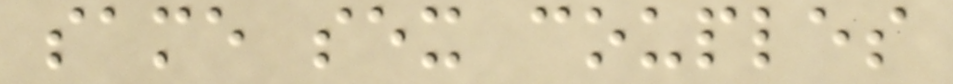same sex couples
